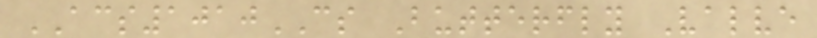ACS1010CS Butterfly Valve
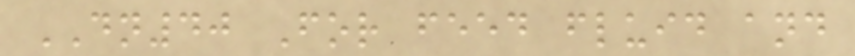DN40 For feed fluid and
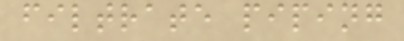filtrate piping
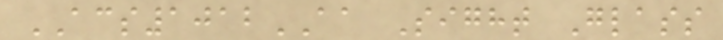ACS1012AA Sight Glass
